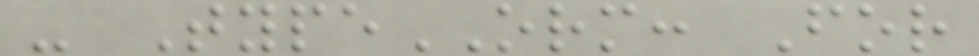- TypeORM: For
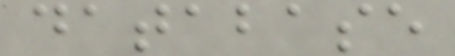database
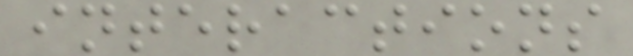interactions
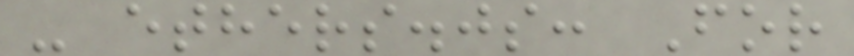- ethers.js: For
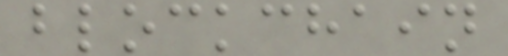blockchain
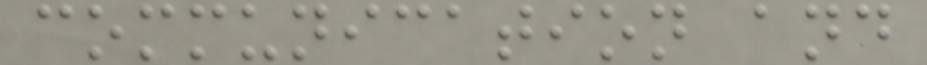communication and
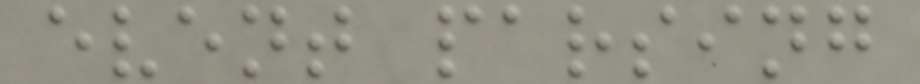event parsing
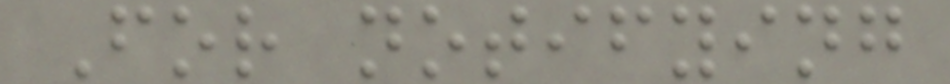For notifying
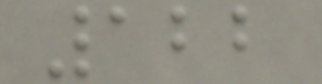122
